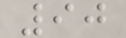90
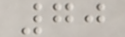70
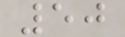50
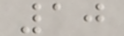10
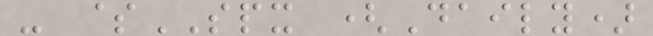- $SPX (Daily)
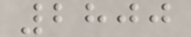2800
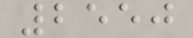2550
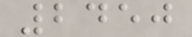2450
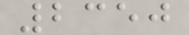2350
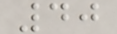40
